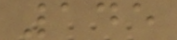145
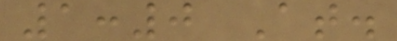1:0 At.
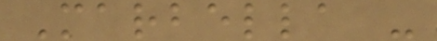Marbella -
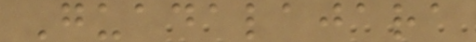Guadalajara
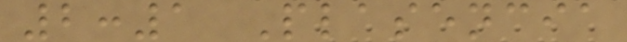2:1 Plasencia
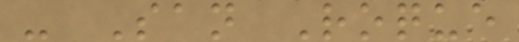- San Roque
